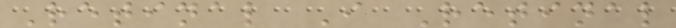Retinal I Retinal
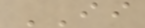II
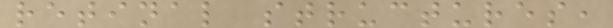retinal structures,
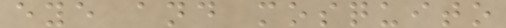eye and mosquito
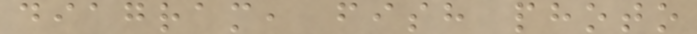diagram, fish photo
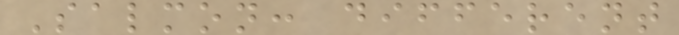Salmon: different
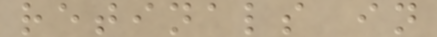retinals in
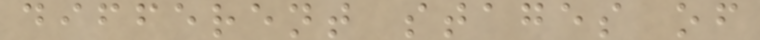different stages of
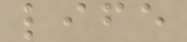life
